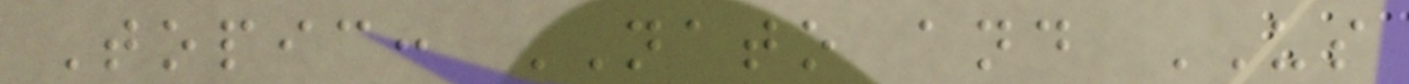Topic: NATO and US
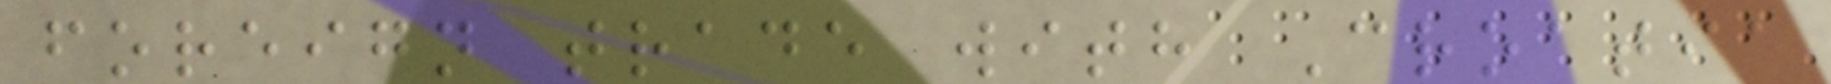foreign trade with Croatia
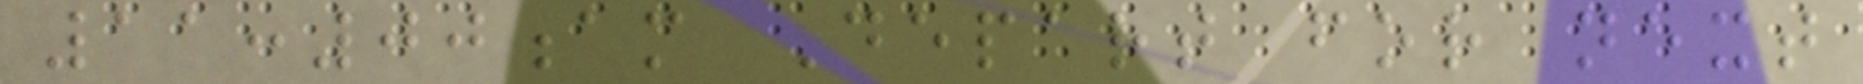11:00am Depart for next
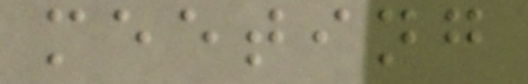meeting
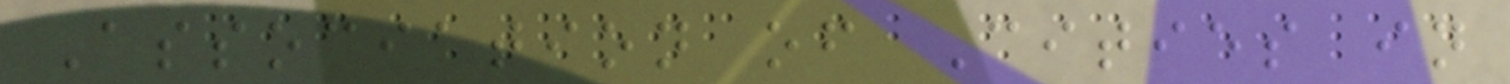Association of Cities in
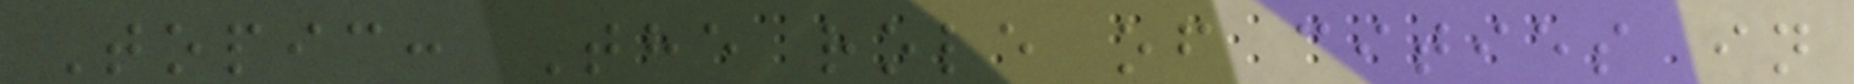Topic: The role of cities in
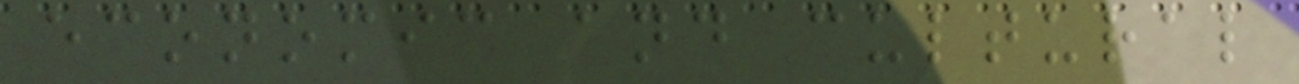economic and cultural
